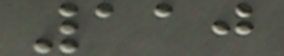110
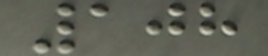108
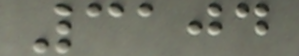3104
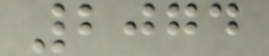2074
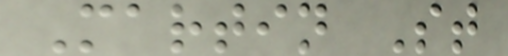Martin St
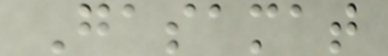Gasamat
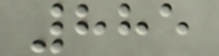885
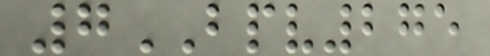7BPV275
